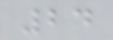24
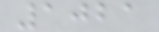1021
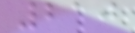210
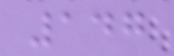147
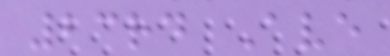23rd Ave
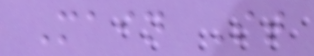Main St
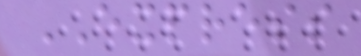EXPRESS
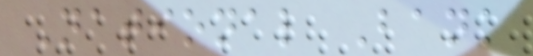National Bank
